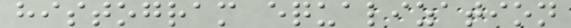histogram equalization
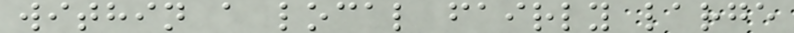within a local fairly large
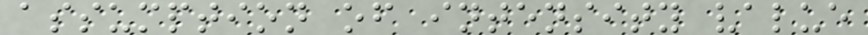assumption of intensity value
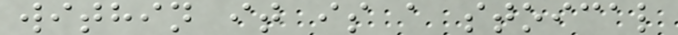within it is a stoical
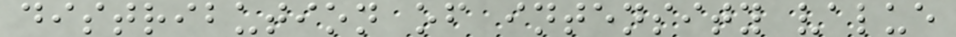distribution of intensity value
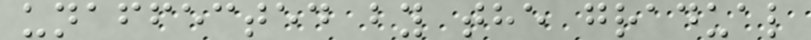unaffected by the gradual
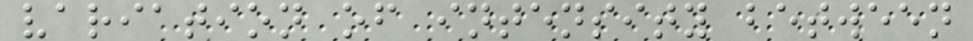variation of intensity between
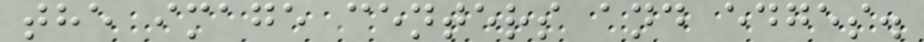the image centers and edges.
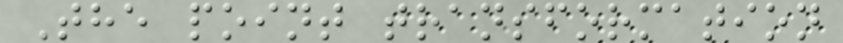The point transformation
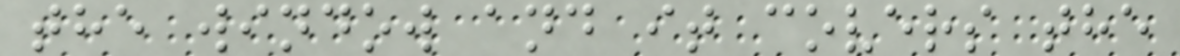the window and it covers the
